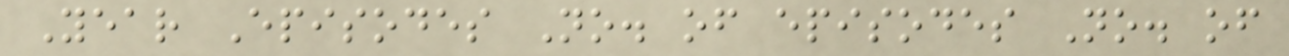Year Episodes No. of episodes No. of
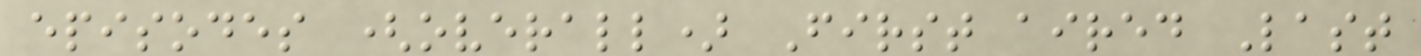episodes (overall) First aired Last
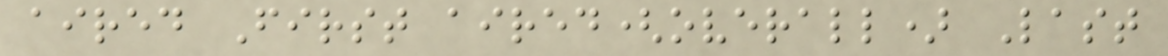aired First aired(overall) Last
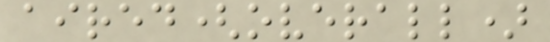aired(overall)
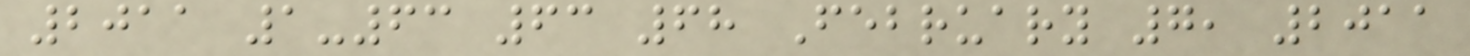2011 1-63 63 68 February 7, 2011
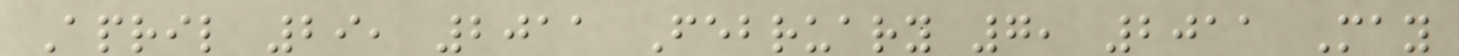April 29, 2011 February 7, 2011 May
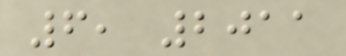6, 2011
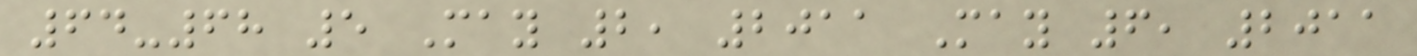64-68 5 May 2, 2011 May 6, 2011
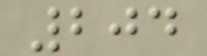204
